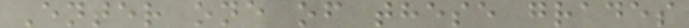Enter one of these grades
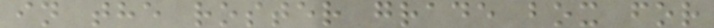in the roster grade box for
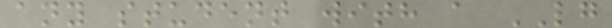any student with a LG
